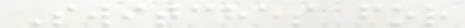Switches for
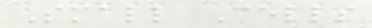Small Cells
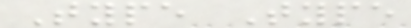Type Type
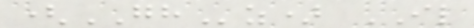(GHz) IL
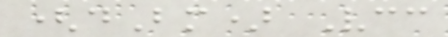(dBm) Vcc
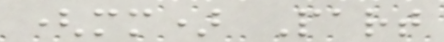(mm) Part
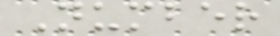Number
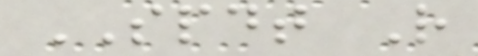SPDT R
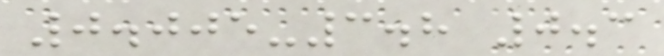0.005-3.8 0.3
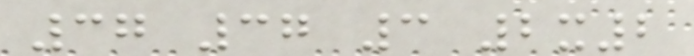37 37 3 2x2
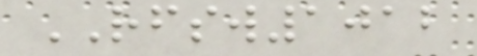RFSW1012
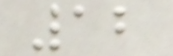12
